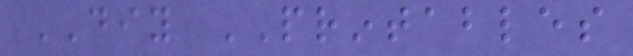DIY PRINTABLES
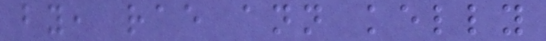by, rae ann kelly
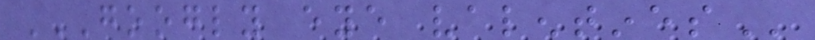GOOGLY EYE VALENTINES
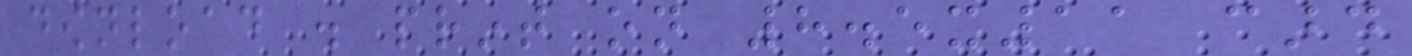download . print on 8.5x11 card
